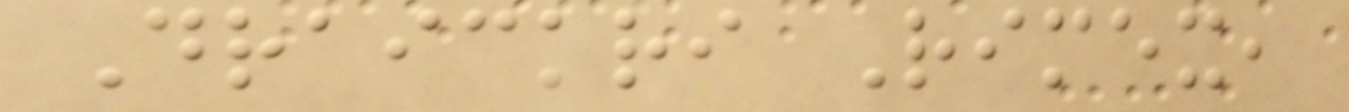Draickri Rimex,
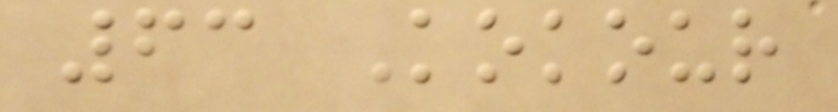63 Kokour
